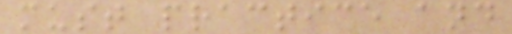must practice and
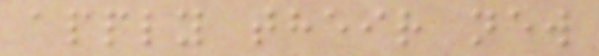apply their new
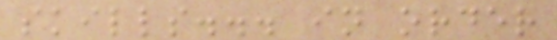skills... in order
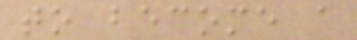to become a
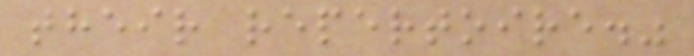their repertoire."
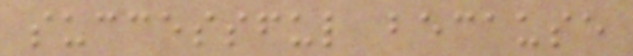successful because
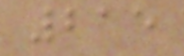215
